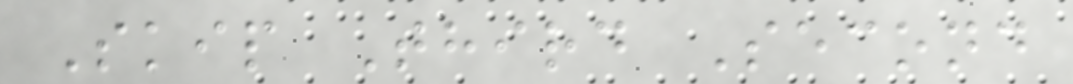Skip Third Second
